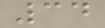34
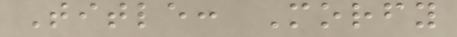Title: Morfy
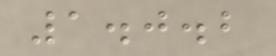1.0.2
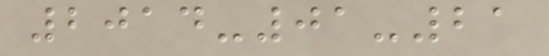2014-01-21
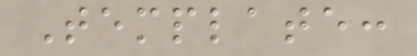Template:
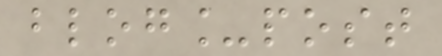blog_post
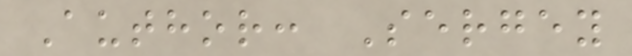Author: Sergey
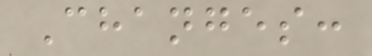Changes:
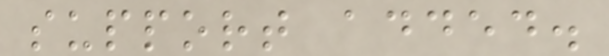support added.
